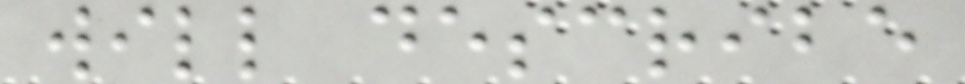will describe
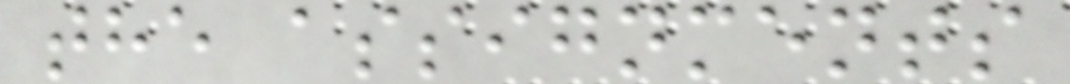the assignments
